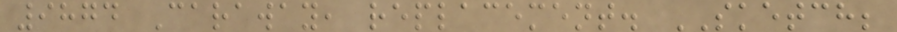9874 Caraway, replacement. SKETCH;
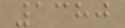1380
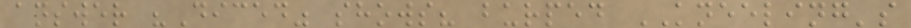answer "Diced" shows? burped KNEELING's
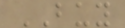BUY
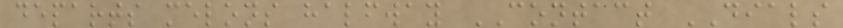departs melons halfway CONTACT DIALS
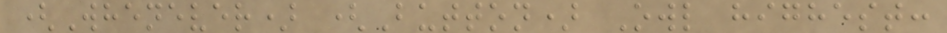(Whenever) (Button) Owl highest:
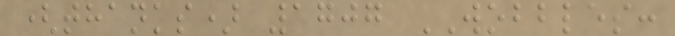(thanks) 1707 WOBBLES:
